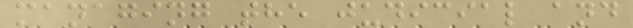managing the judicial and
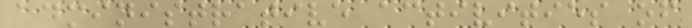administrative activities of
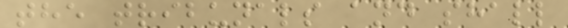the tribunals and shall
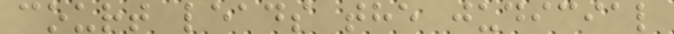court leads the judicial
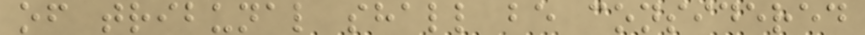of tribunal shall be considered
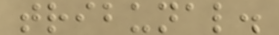tribunal.
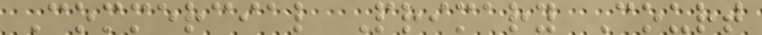Commercial Primary Court
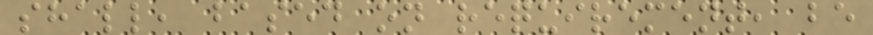shall, based on requirement, be
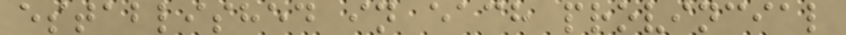established in each provincial
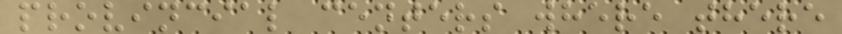provincial centers where there
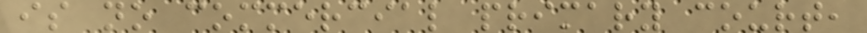is no commercial primary court,
